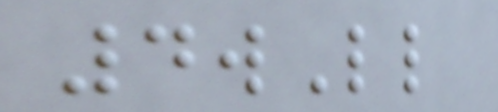4wLl
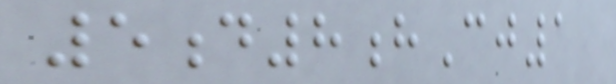5d8hCj1
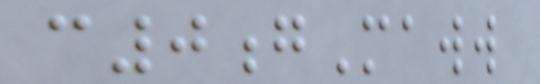c0gMaww
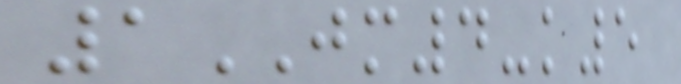1JM4-k5
